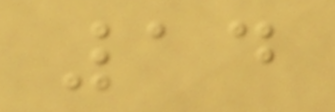14
